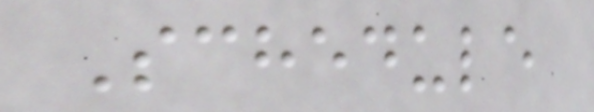Schedule
